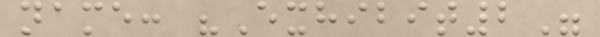name: "Exhibit2"
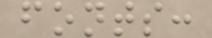fonts:
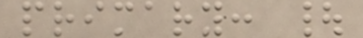primary: |
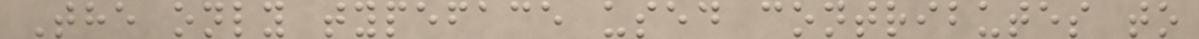The only typeface used contributes to
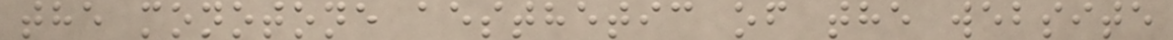the monotone aesthetic of the website
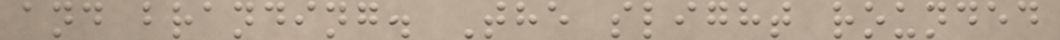and branding. The slight rounded
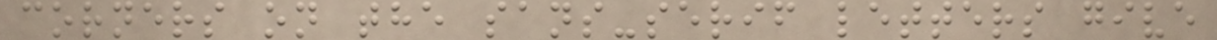corners on the sans-serif letters give
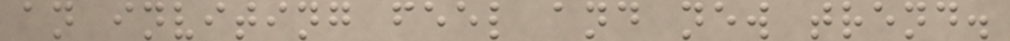an inviting feel and new trend.
